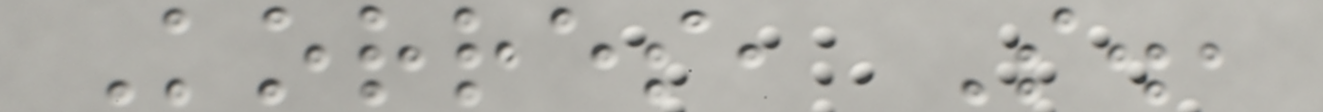Korres, S.,
